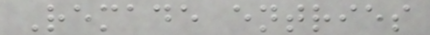Remade entries
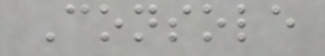Console
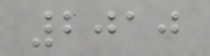2010
